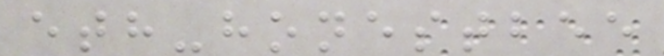eth-honestbee
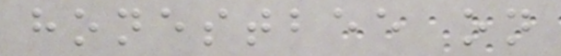honestbee on
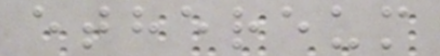ethereum
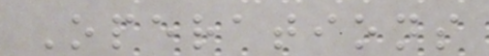Operations
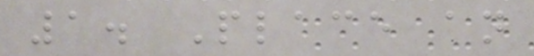1. Place an
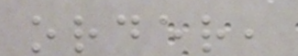order,
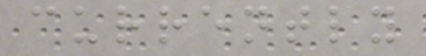currently
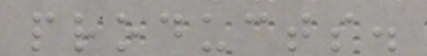products.
